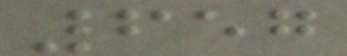657
